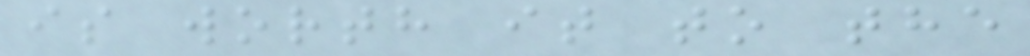is worth it to the
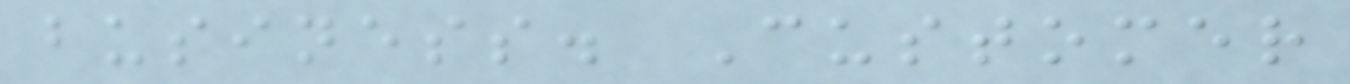business. Customer
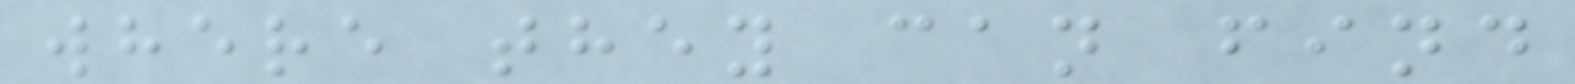where they can find
